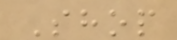Shop
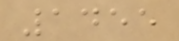1455
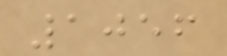1056
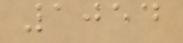1054
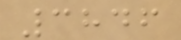3846
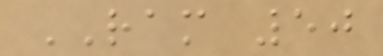RAM 50
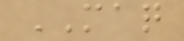MAQ
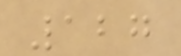127
